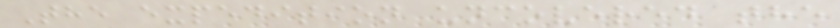The expedition uncovered the
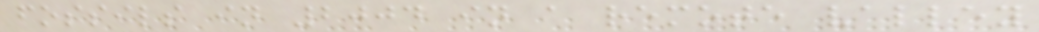fossils in 2004 in a remote valley
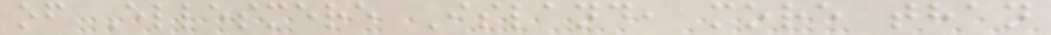of Ellesmere Island, more than
